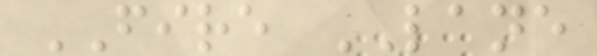FIRE LANE
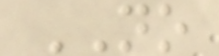NO
